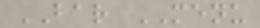BAR MENU
